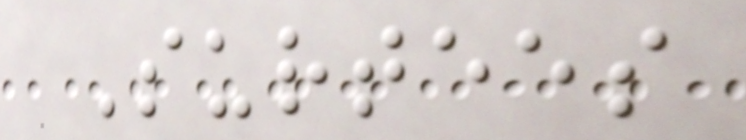Surtees
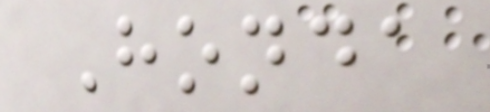Honda
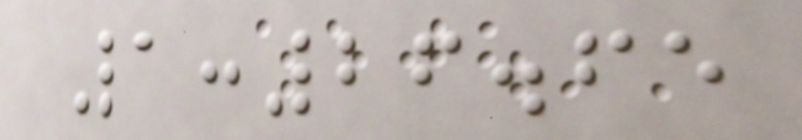1:26.65
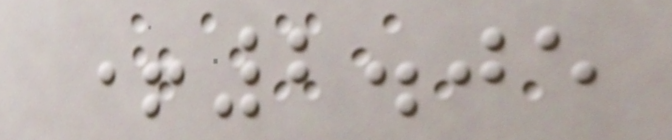+2.05
